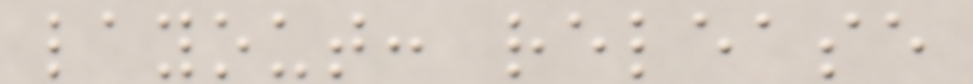layout: release
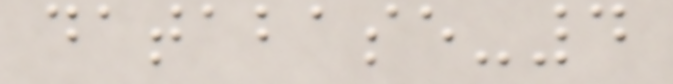database-4
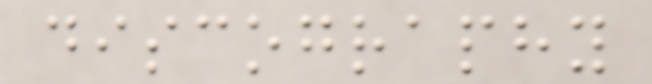discography
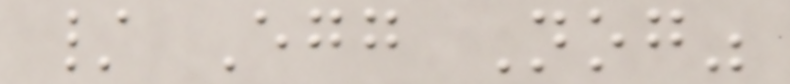/ Egg Nog"
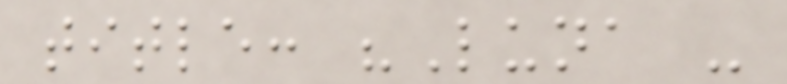title: "Luna -
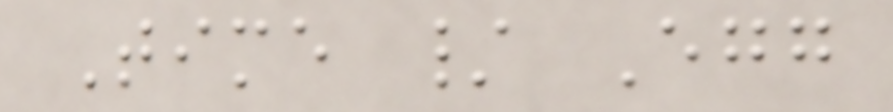Time / Egg
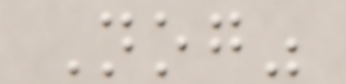Nog"
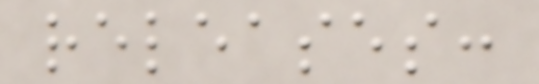releases:
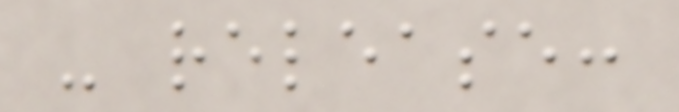- release:
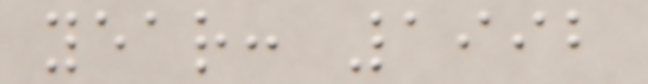year: 1992
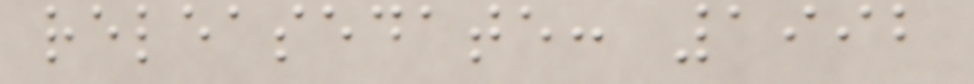releasedate: 1992
